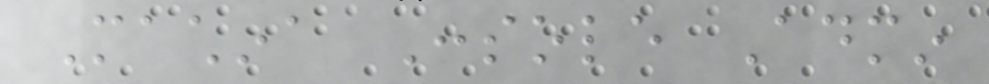Machina Console Admin
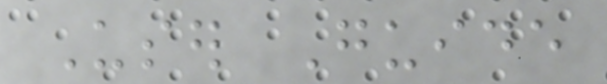User Guide
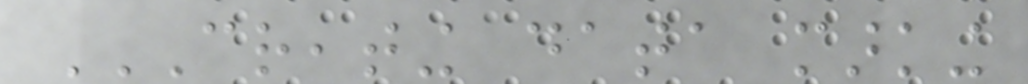CREATING DATA MARKING
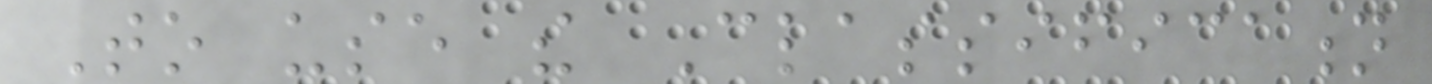To use the Classification
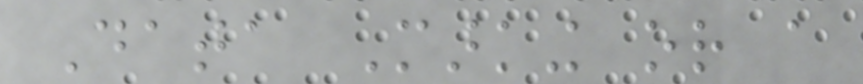Data Marking or a
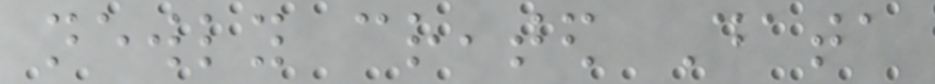newly created Data
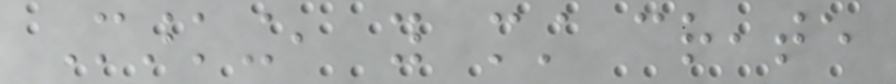Marking, you must create
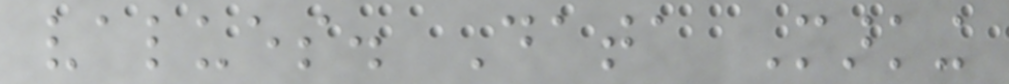values. Data Marking
